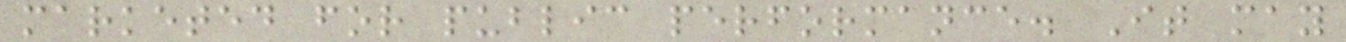marketed for public performance. It may
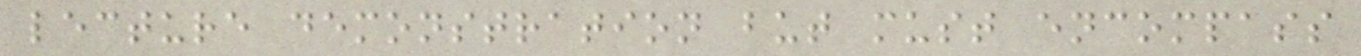lecture demonstration but must encompass
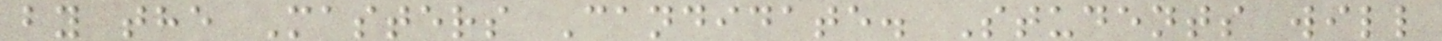by the Masters Candidate. Students will
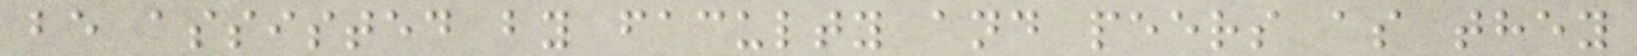be assisted by faculty and peers as they
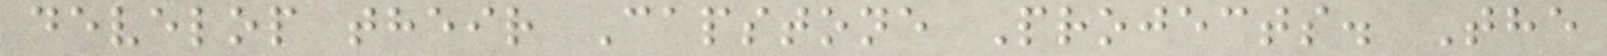develop their Capstone Projects. The
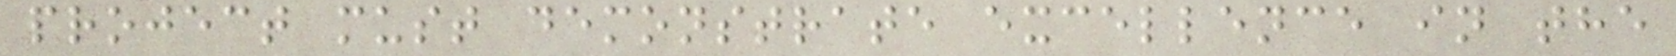project must demonstrate excellence in the
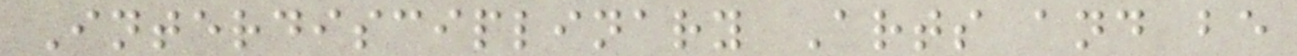Interdisciplinary Arts and be
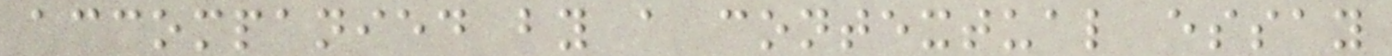accompanied by a contextual essay
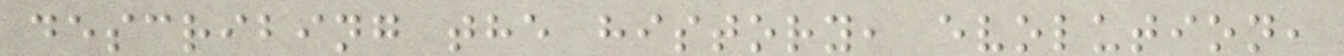describing the history, evolution,
